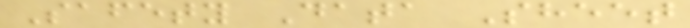Safety Data Sheet
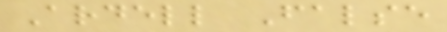Ardell False
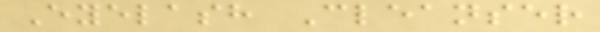Eyelash Cleanser
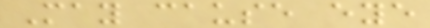May cause eye
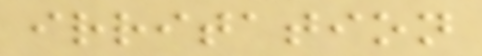irritation
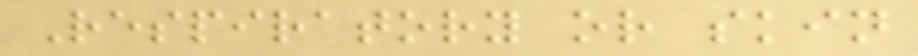Respiratory or skin
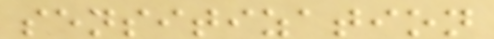sensitization
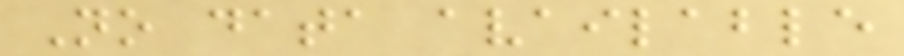No data available
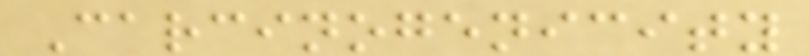Carcinogenicity
